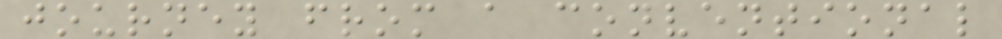journey from a conventional
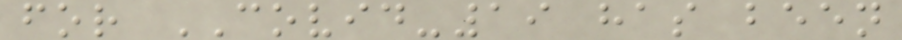for COVID-19 has been
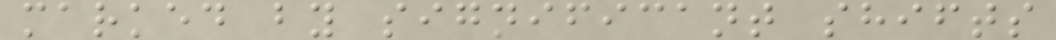marked by significant shifts
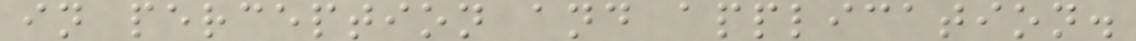in perception and application.
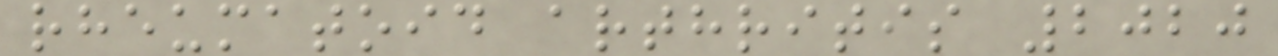rheumatoid arthritis 2020
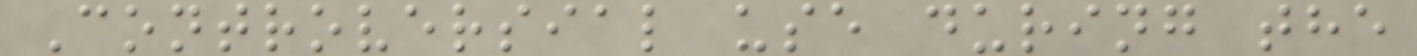Controversial use during the
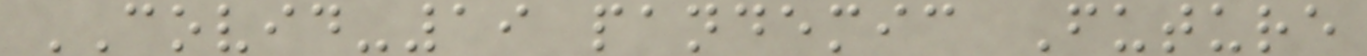COVID-19 pandemic Future
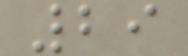29
